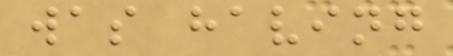was having
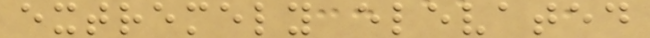extremely elevated
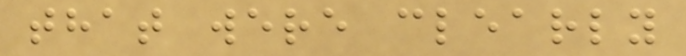that were clearly
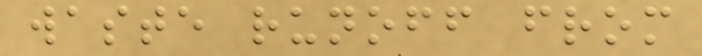waste runoff from
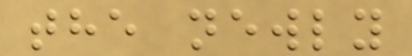the newly
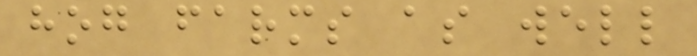hog farms as well
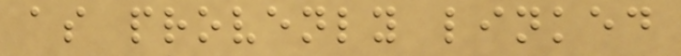as provenly linked
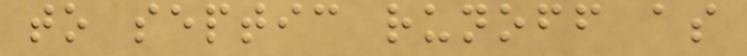to septic runoff as
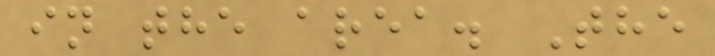in the area. The
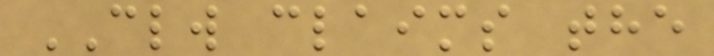CLW claims the
